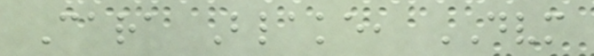Cara Blake, DVM
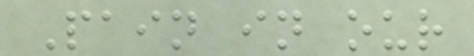Pain in our
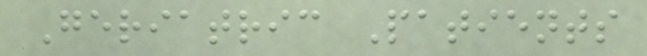Geriatric Patients
